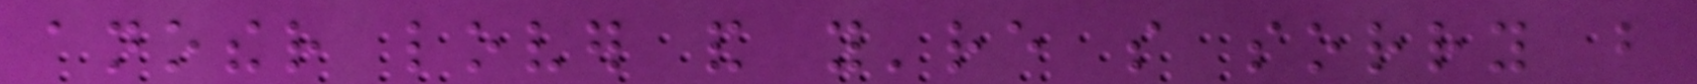another lover and you're so sorry but
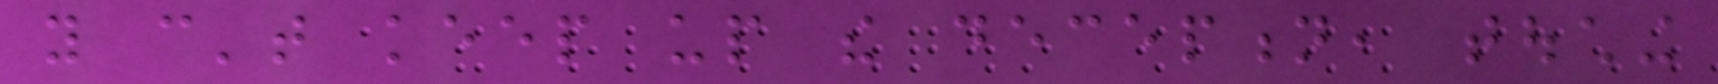you can't keep up the deception, touching
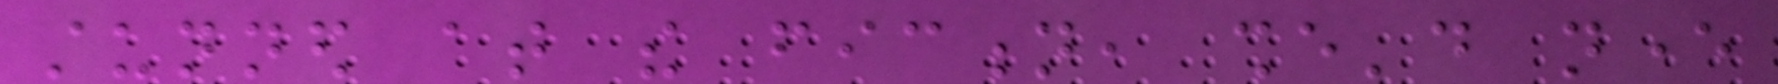stunned at the fiction, she'd never
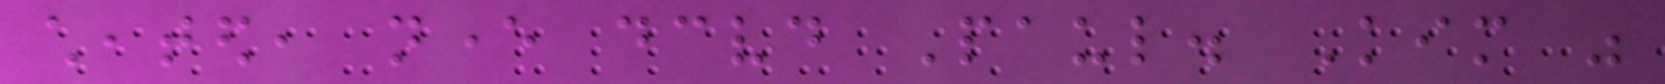cheated, never deceived Paul. Kim was
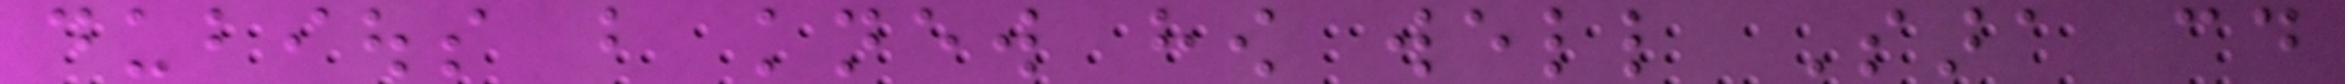dubious but knew how well Sara could
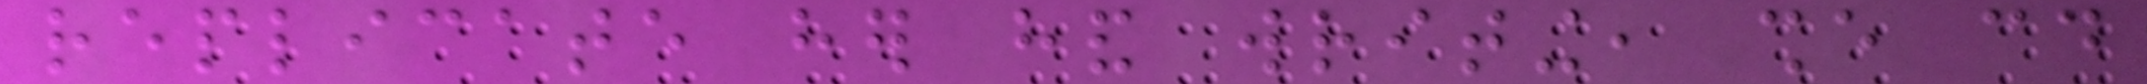replicate her hand writing, she could
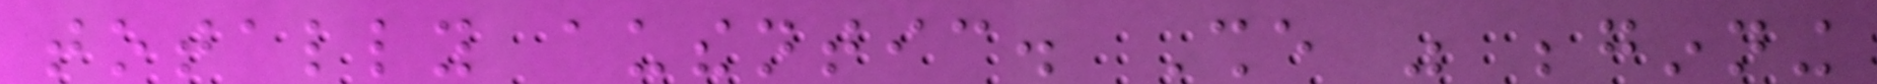totally authentic. She was beginning
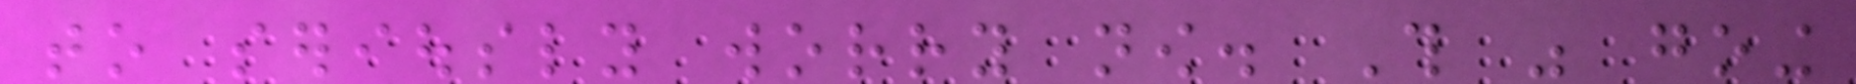to seriously worry now. This was going
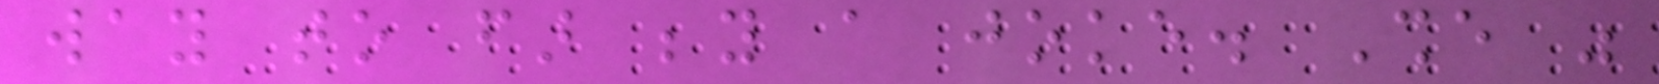way to far beyond a joke. She was
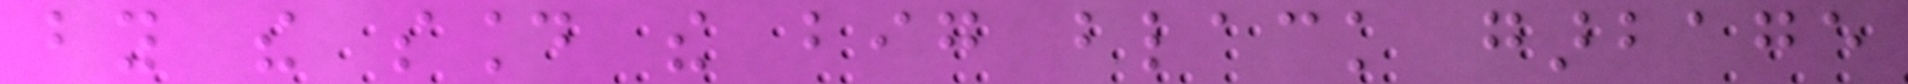by the sound the big black garbage
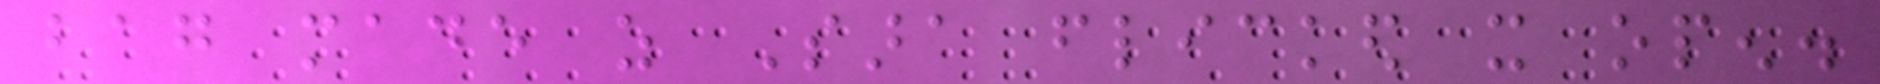bag made as Sara flicked it open.
